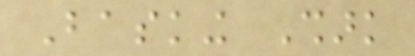Basking Shark
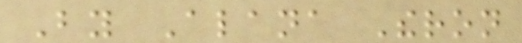By Alana Theron
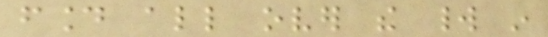found all over the world in
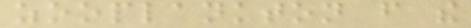zooplankton from the
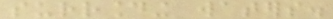surrounding waters.
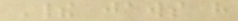Their jaws have
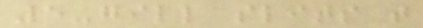5-gill slits that
